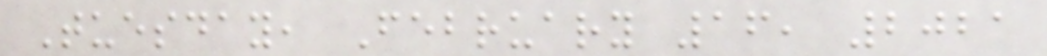Tuesday, February 16, 2021
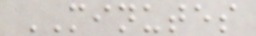MINUTES
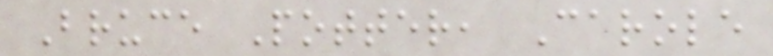Bruce Potter, Carole
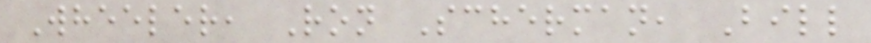Wheeler, Ron Scherman, Bill
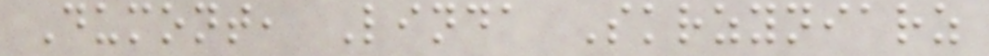Dumont, Linda Skrzyniarz
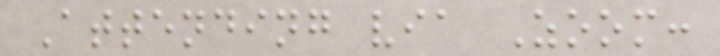Attending via Zoom:
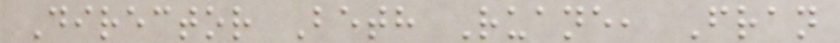Director Beth Ruane, Fran
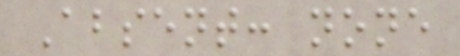Absent: none
